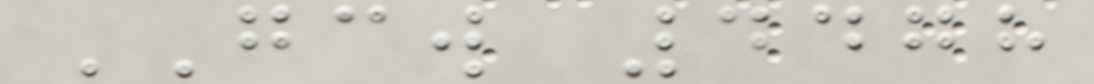GCW 4478
